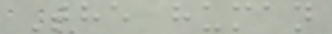The human
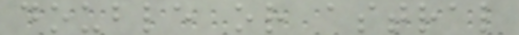double or astral
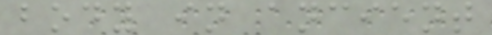body in ancient
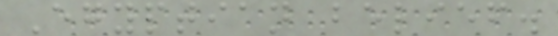Egyptian belief.
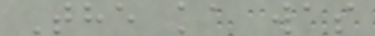The ka was
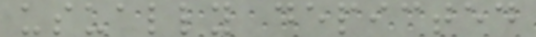usually depicted
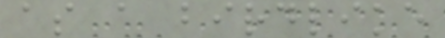as a birdlike
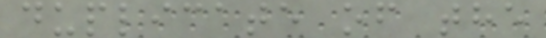duplicate of the
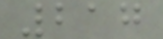217
